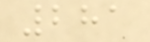281
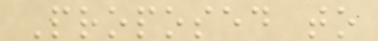Proposed to
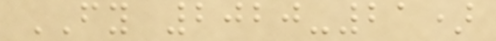FY 2020-21)
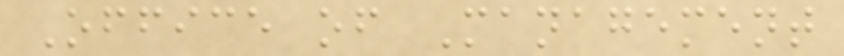Office of Management
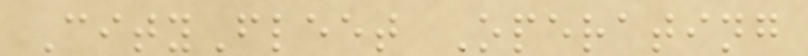CityFleet Operating
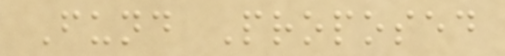Fund Proposed
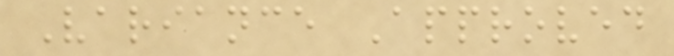Variance Approved
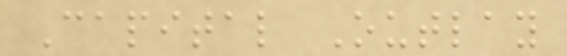Capital Outlay
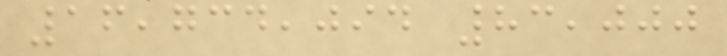16,734,094 83,000
